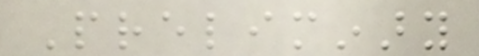Preliminary
